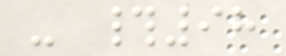- #98
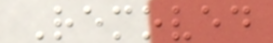Removed
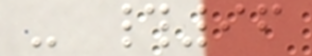- #96
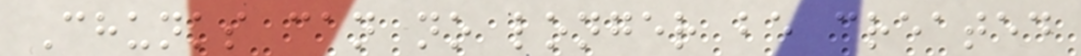Chunks can no longer be created
